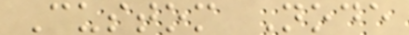Custom Node
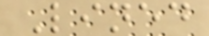Lined
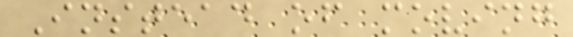Instead of moving
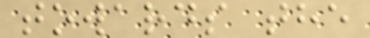towards the
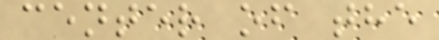center of the
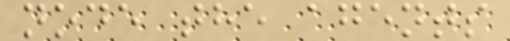node the agents
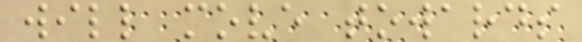will move towards
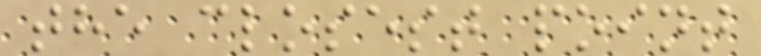the closest point
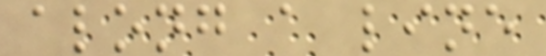along a line
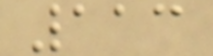113
